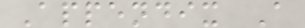Appendix A
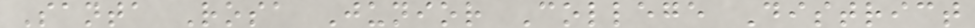Santa Rosa Junior College District
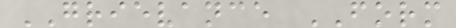GRIEVANCE FORM
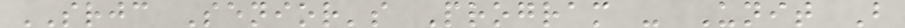SRJC Senior's Program - Unit B
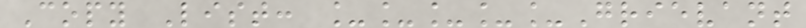Copy List: _____Grievant
